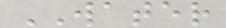WATER
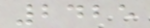2425
